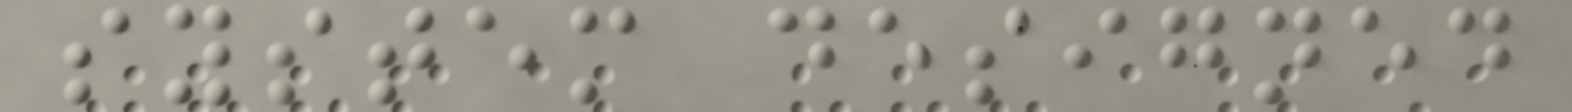system designed
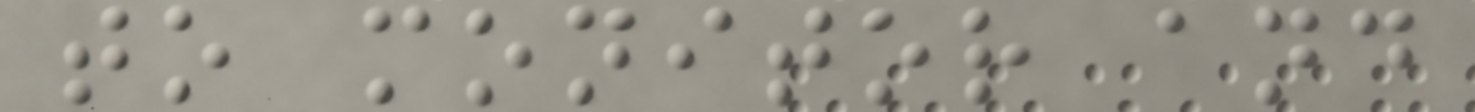to monitor and
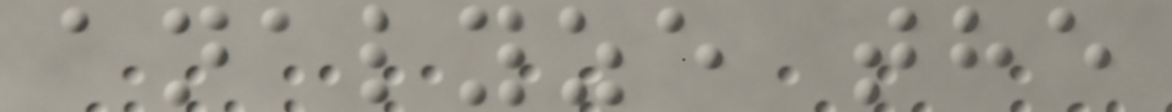analyze the
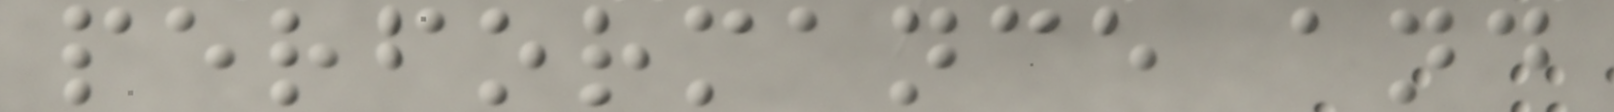performance and
